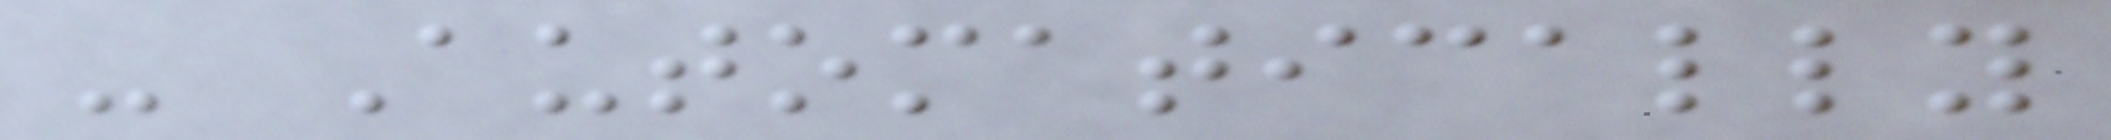- Automatically
